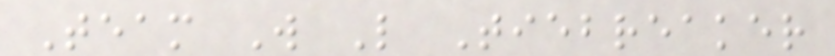Team W L Tiebreaker
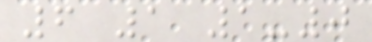6 1 1-0
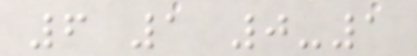6 1 0-1
